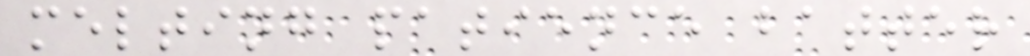melting patience batter
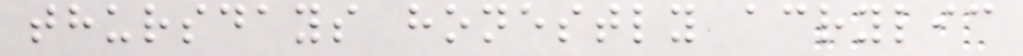thursdays honestly acrylic
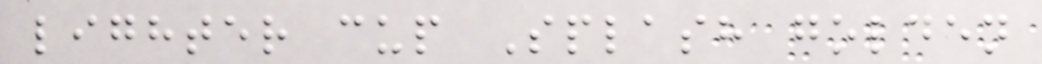lighter cup Splash golden
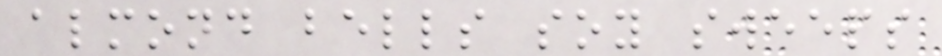almond bells soy sweeps
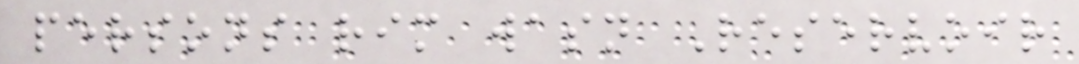persons rim wasn Reservoir
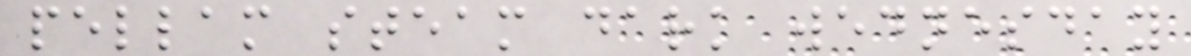pellam steam dark wednesday
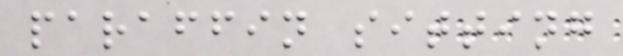paraffin sitting
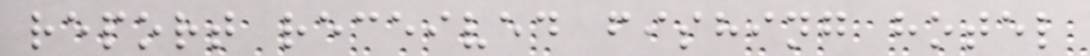report received fishing hotel
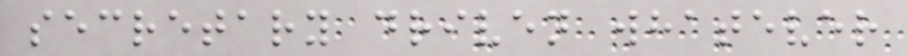secretary driven whatever
